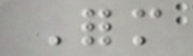Form
